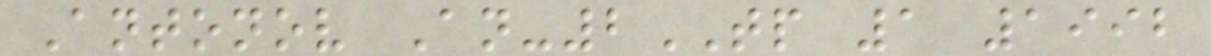Antonov An-2TP 1 1992
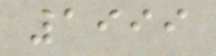1999
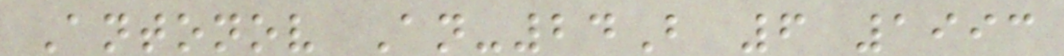Antonov An-24B 6 1993
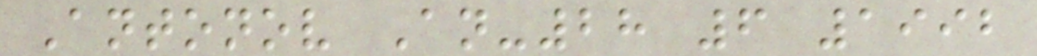Antonov An-28 6 1992
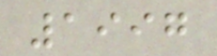1997
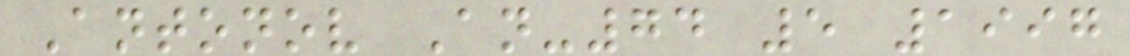Antonov An-74 5 1997
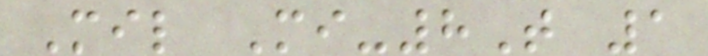Mil Mi-8T 1
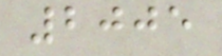2005
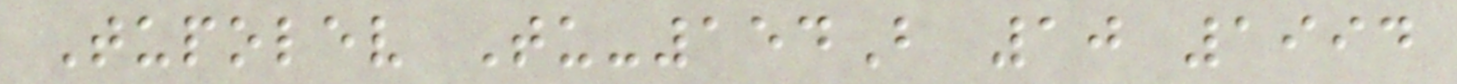Tupolev Tu-154B 10 1994
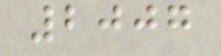2007
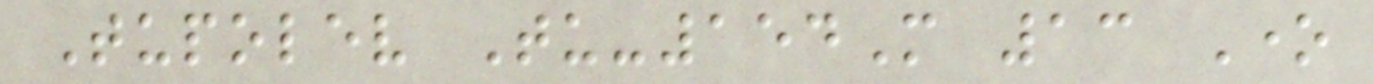Tupolev Tu-154M 13 One
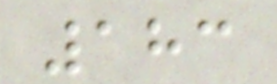183
